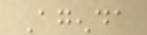Agenda
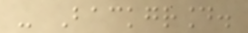- Background.
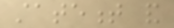statement and
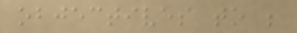objectives to be
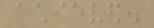achieved.
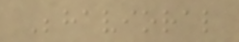Behavioral
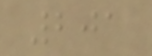201
